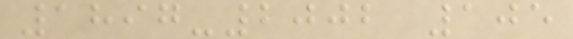1897-2002 105
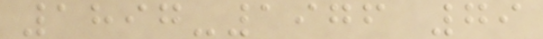1897-1976 79
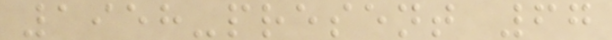1958-present 67
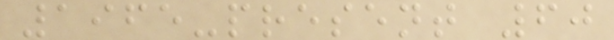1965-present 60
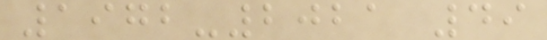1972-2021 49
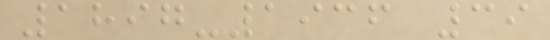1897-1936 39
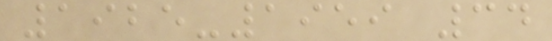1925-1959 34
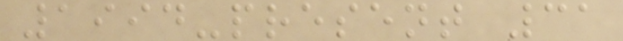1994-present 31
